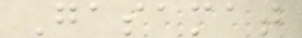Gasamat
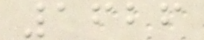1626
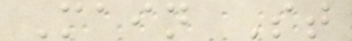Main St
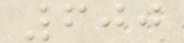600
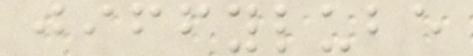jiffylube
